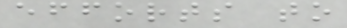efforts to
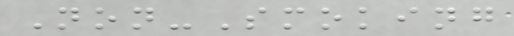Non-Smoking
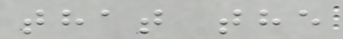that the
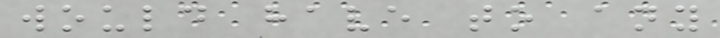would have to any
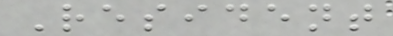Resident
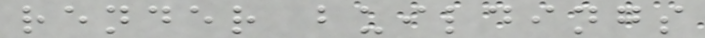render buildings
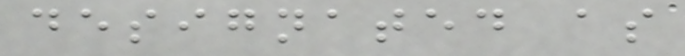designated as
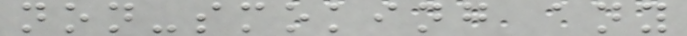non-smoking any
